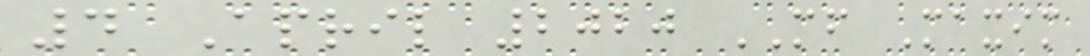4 April 2020 MF Maxim
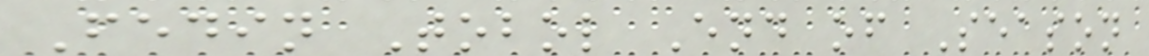Fedin Tobol End of Season
